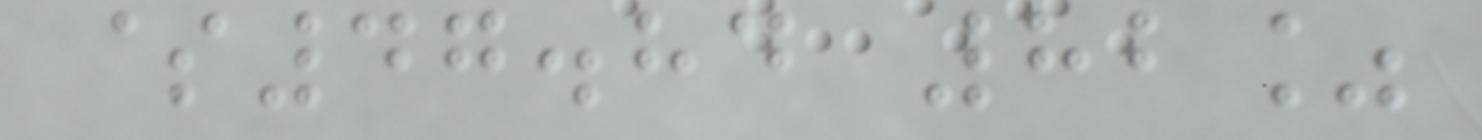$47.84 82%
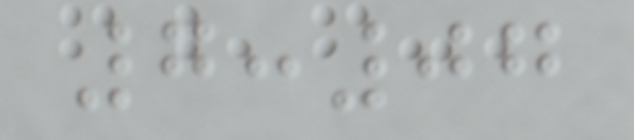7:07
